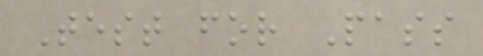Test for Pass
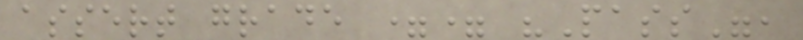assert grade == "Pass",
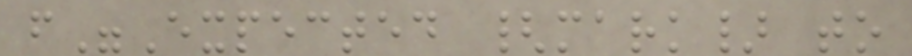f"Expected {mark} to
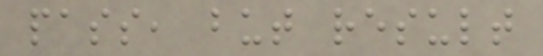pass, but result
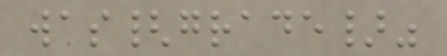was{grade}"
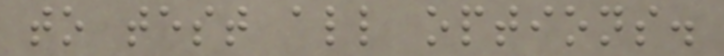to test all options.
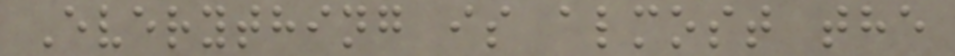Everything is almost the
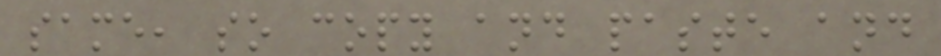same, so copy and paste and
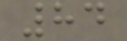84
